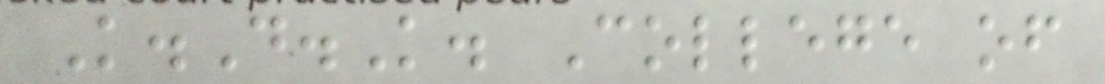K.D.K. College of
